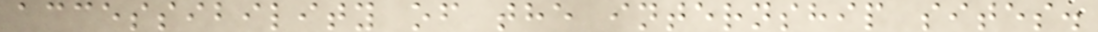accessibility of the internship sites.
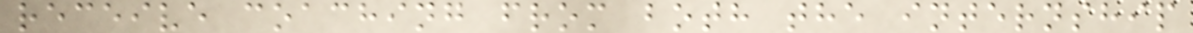receive coaching from both the internship
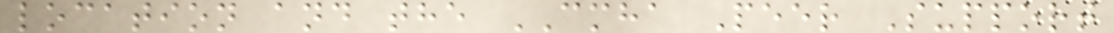location and the CMHA Peer Support
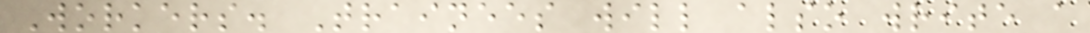Workers. Trainees will also write a
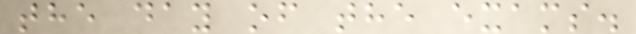the day of the exams.
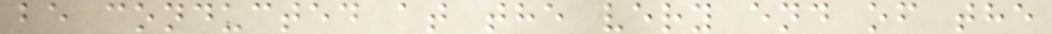be conducted at the very end of the
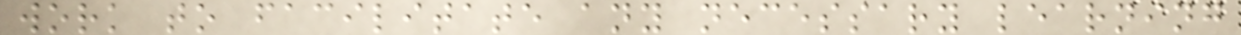work to facilitate any necessary learning
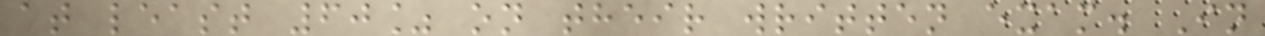at least 60% on their written exam. In
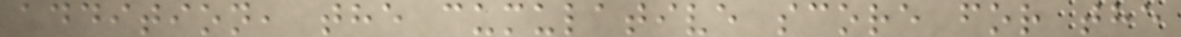addition, the cumulative score for the
